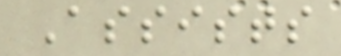Assists
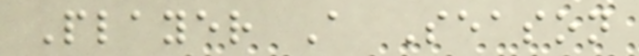Player A Season
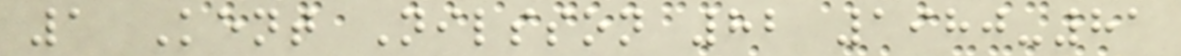1 Kent Nilsson 82 1980-81
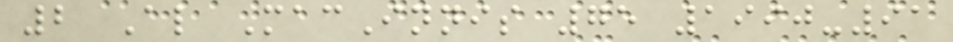2 Al MacInnis 75 1990-91
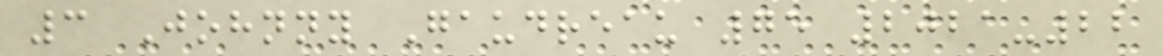3 Johnny Gaudreau 75 2021-22
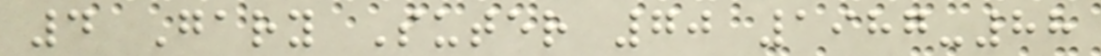4 Gary Suter 70 1987-88
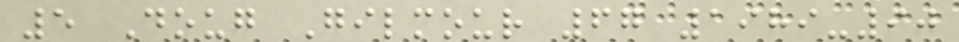5 Doug Gilmour 67 1989-90
